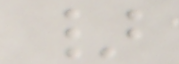}
